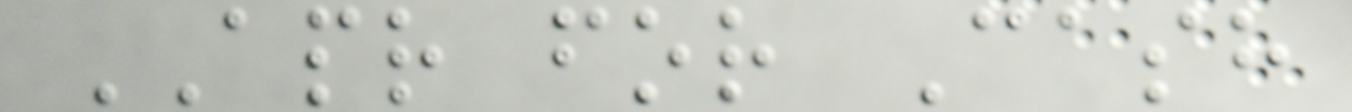APR for Cash
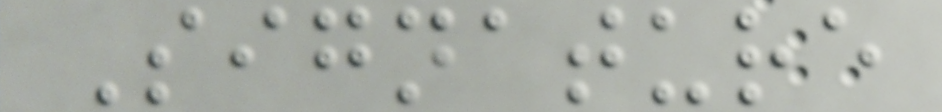Signature
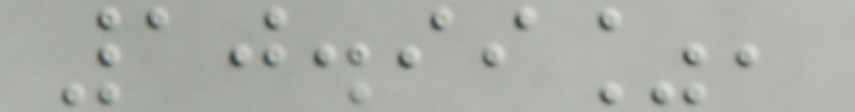10.99%,
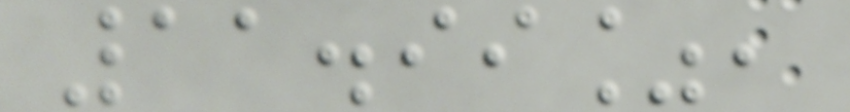11.99%,
